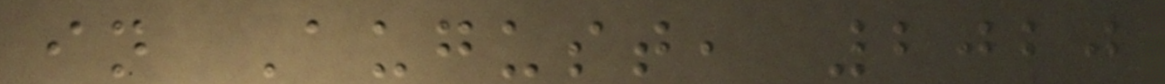in August, 2020
